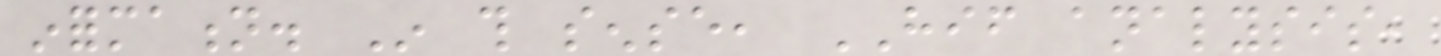information. In this sense, HIF analysis,
